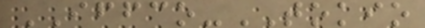IFFCO-TOKIO
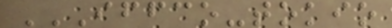IFFCO-TOKIO
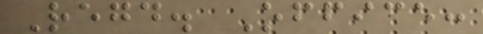Regd. Office:
